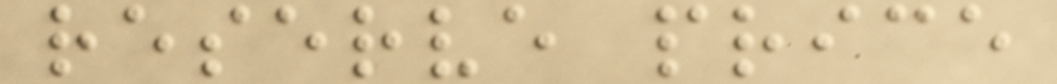reserve price
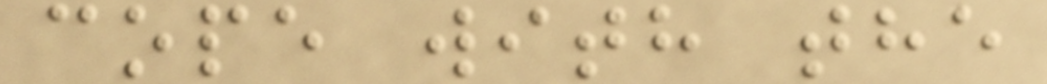cope with the
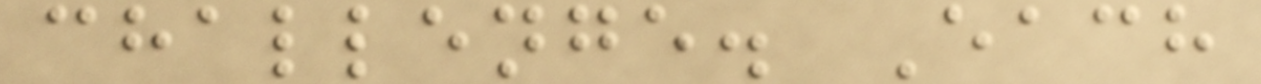challenge. Each
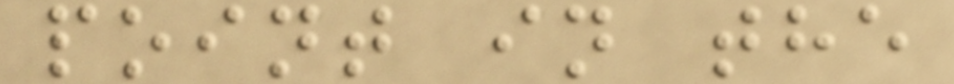point in the
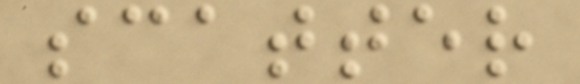scatter
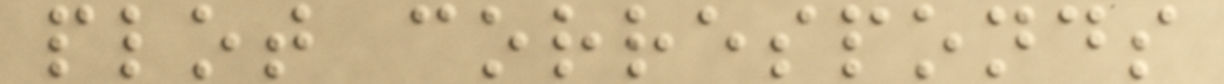plot corresponds
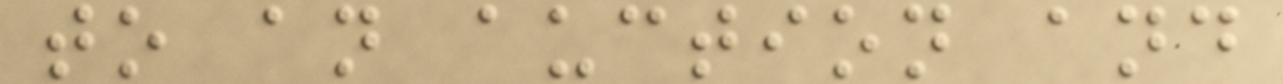to an auction and
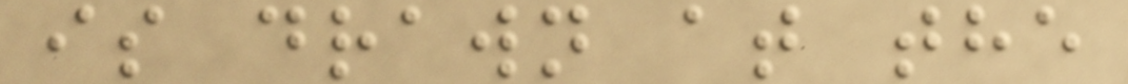is drawn at the
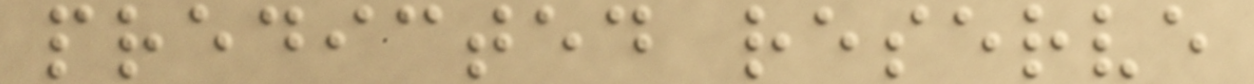predicted reserve
